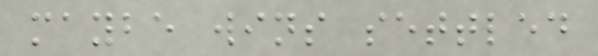maybe wins settled
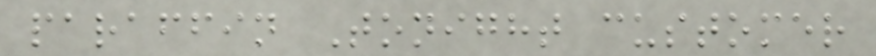paraffin Tonight customer
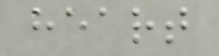heart
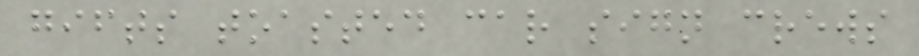gifts toasted car sign crews
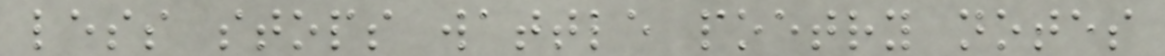less stops wattle poetry notes
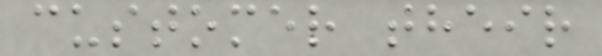customer their
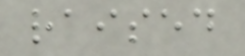raised
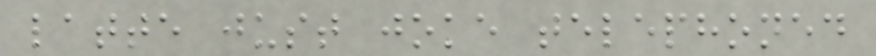latte just joke telephoned
